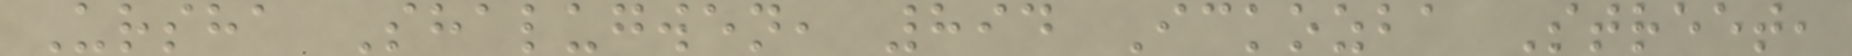Ursha Shalugwen, 894 Ickozba Street,
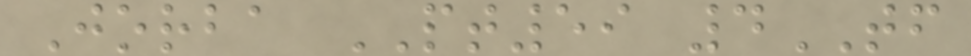Jorba PT59 4TF
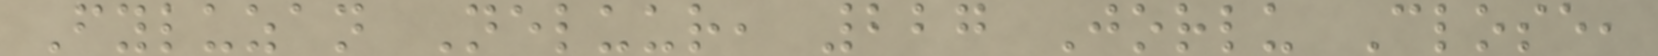Fyluzan Neluur, 227 Jorlu Close,
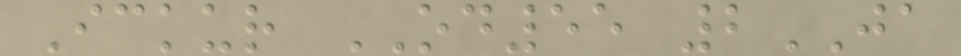Ickur OD55 2JA
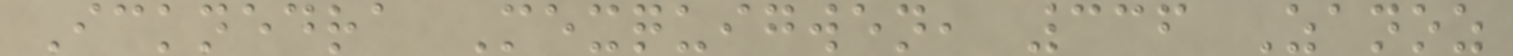Icknedra Mexquigwen, 336 Zanoz
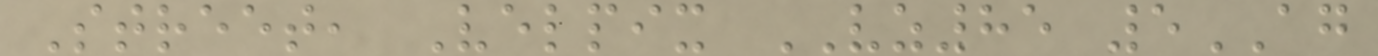Street, Velpix VZ85 5AG
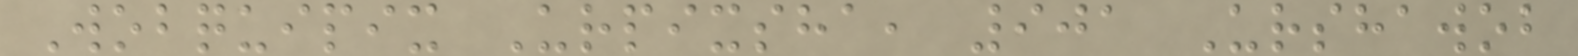Wobquipix Urpixsha, 901 Urshawob
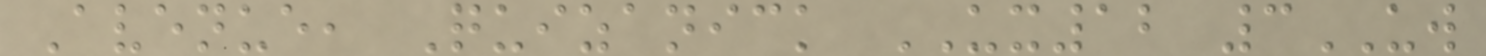Avenue, Quizanick UX12 3UW
